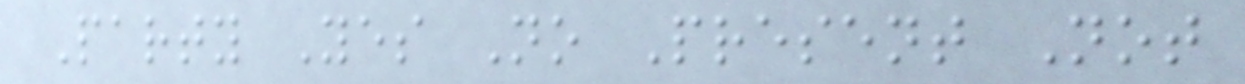Party Yes No Present Not
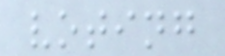voting
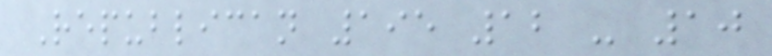Republican 195 12 - 10
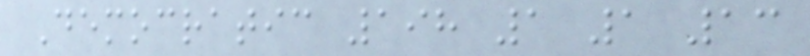Democratic 198 1 1 13
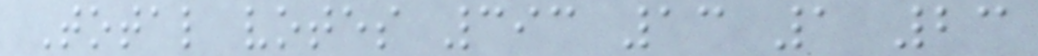Total votes 393 13 1 23
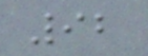92
